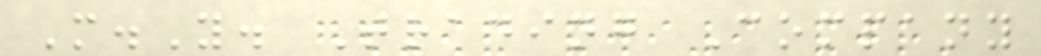M.Y. Trading Company
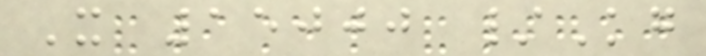X 15000 /Kg
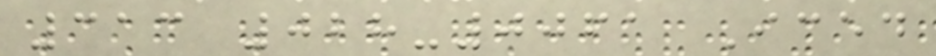313 028-0061 Iced
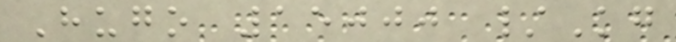Hugo 15000 /Kg
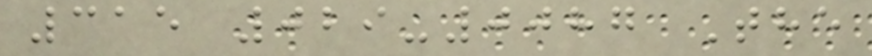315 029-0087 The
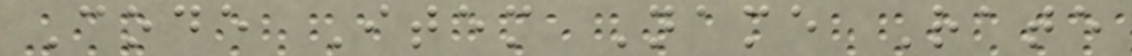Code Item Name Rate
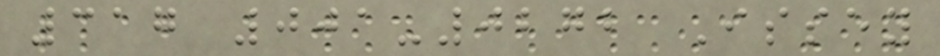317 001-0272 Issey
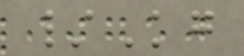/Kg
